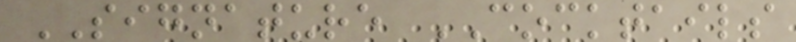SIGNATURE COCKTAILS
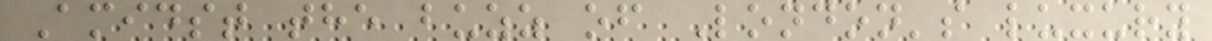Amidst the buzz of London's luxury
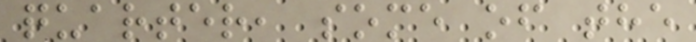quarter, some of the
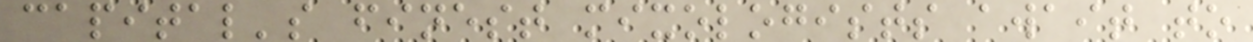capital's finest mixologists await to
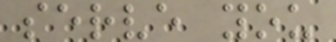serve you
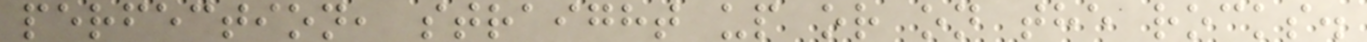perfection, straight up or on the rocks.
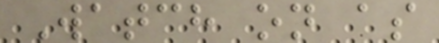Watch on as
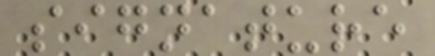signature
